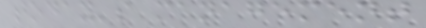today's management
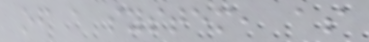of a system, as
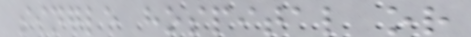single hospital or
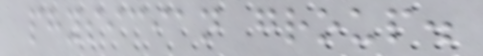physician group.
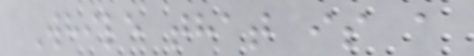While that is a
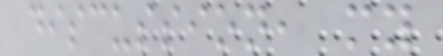discussion, my
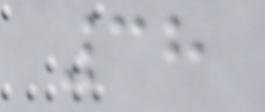38
